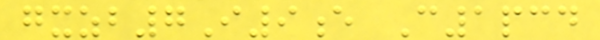gxzb7I9e C1pcd
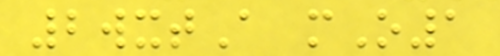2wxtA mO1
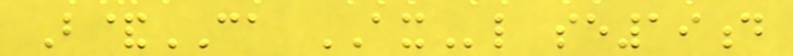B&CA AXl se19d
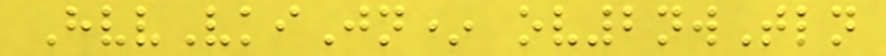HvvVkiJn* ov2nwTln
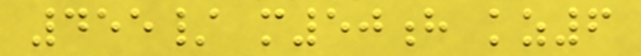455/ m50h kz6
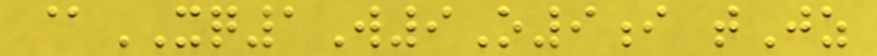@XQ1W9O9i tJz
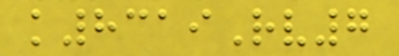k8319Rv7
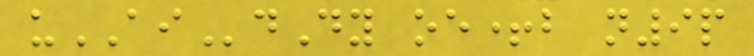uAIdDy oe+b n9p
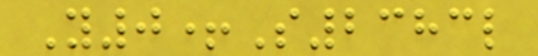Y0+S2383l
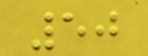50
